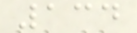134
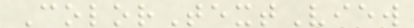ColorTextView
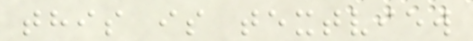this is textview
